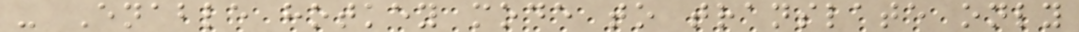- Enable hotkey mode to translate only
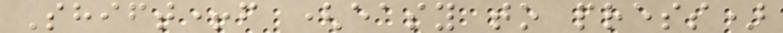Shift+f (easy to press)
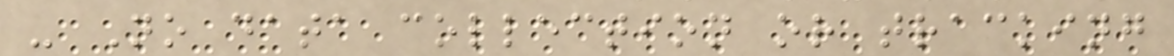- No data collection or tracking
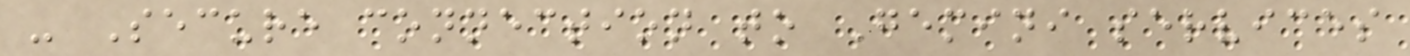- Secure connection to Gemini services
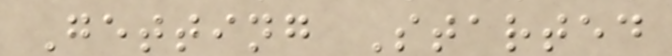Getting Started
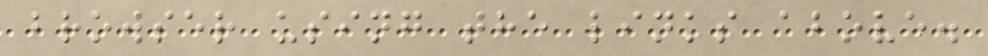browser using the links above.
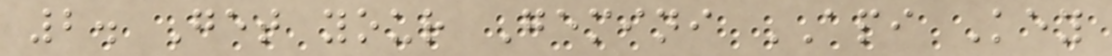2. Get your Gemini API Key
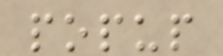popup
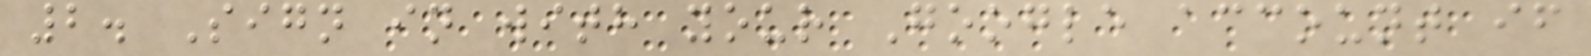2. Sign in with your Google account if
